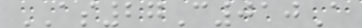AS27C010A
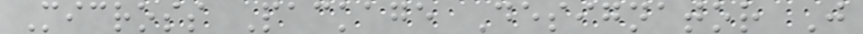Micross Package Designator J
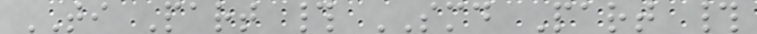TI Part # SMD Part #
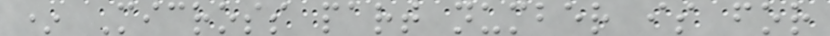* Micross part number is for
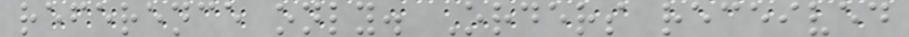reference only. Orders received
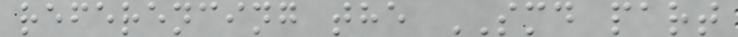referencing the SMD part
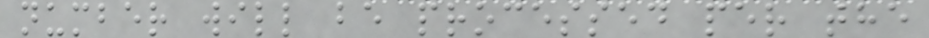number will be processed per the
